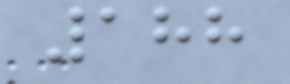188
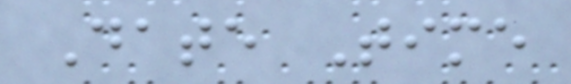Date Time
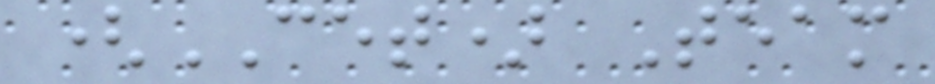(CET) Team
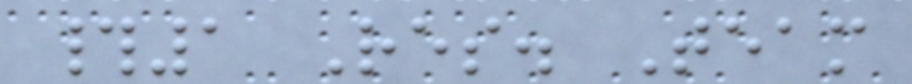#1 Res. Team
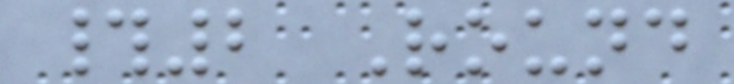#2 Round
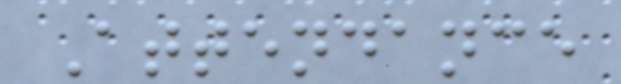Attendance
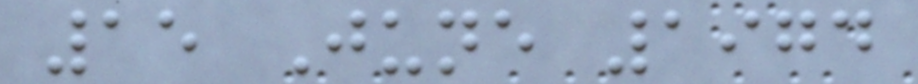15 June 1974
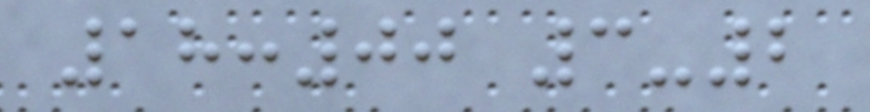18:00 3-2
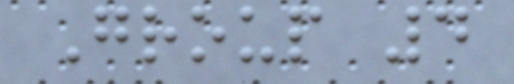Group 4
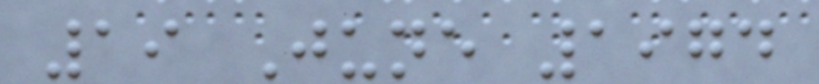19 June 1974
